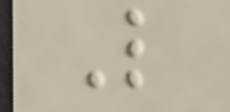L
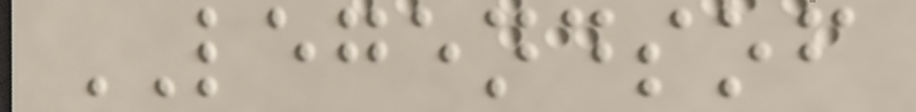LEGENDSOF
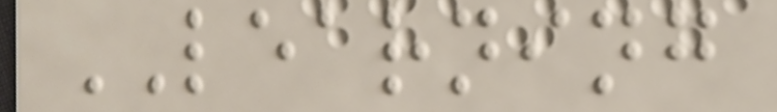LEARNING
